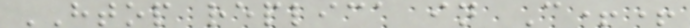HTOP replica in C++
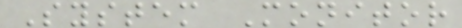System Monitor
